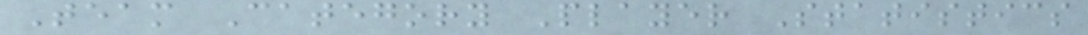Team Category Player Statistics
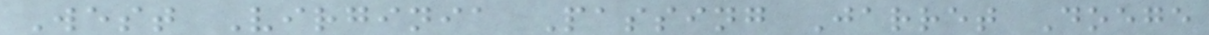West Virginia Passing Jarret Doege
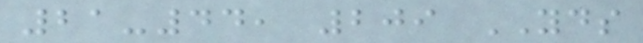21-44, 209 YDS
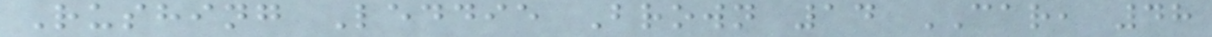Rushing Leddie Brown 14 CAR, 48
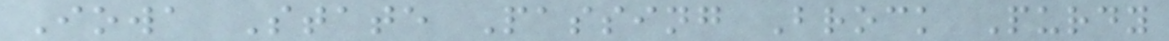Iowa State Passing Brock Purdy
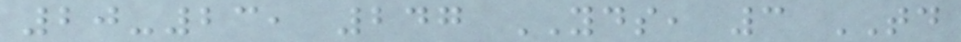20-23, 247 YDS, 3 TD
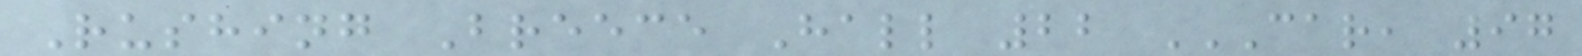Rushing Breece Hall 22 CAR, 97
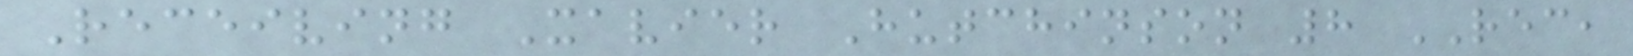Receiving Xavier Hutchinson 8 REC,
